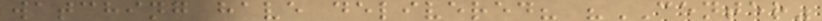watching have delivered? "CENTER"
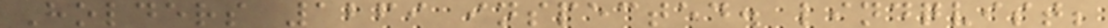Holders 1269 inspected. lindqvist;
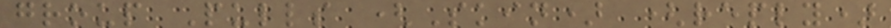group Pulls (Skin) (reply)
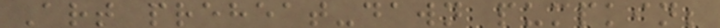Art preheat-dawn pumpkin;
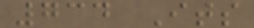734 Its
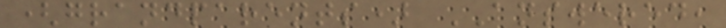(grandparents) ANSWERED,
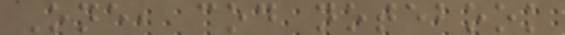One, cod notebook
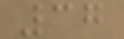37
